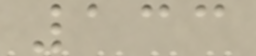133
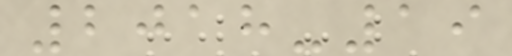2018-19
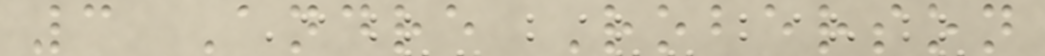3 Andre Roberson
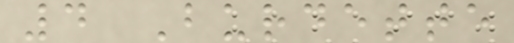4 Burdette
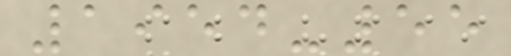1954-55
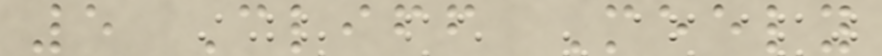5 Cliff Meely
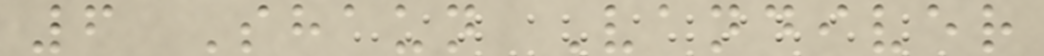6 Shaun Vandiver
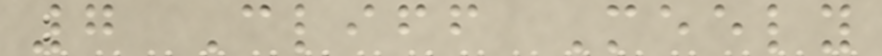7 Cliff Meely
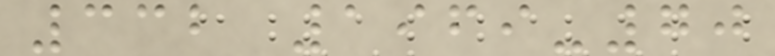332 1969-70
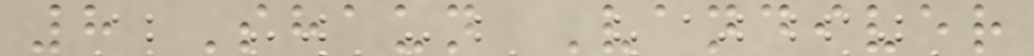8 Shaun Vandiver
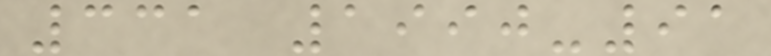331 1990-91
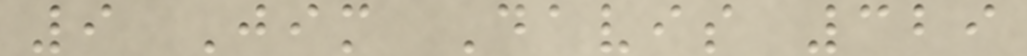9 Jim Davis 329
